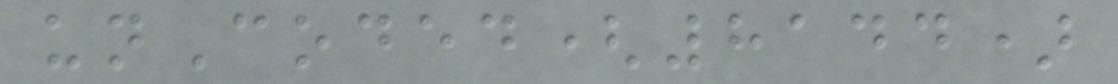unCoded(8144)
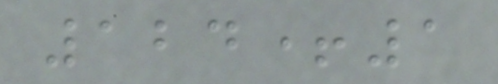124+1
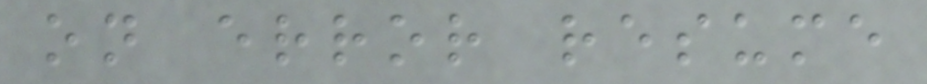on error resume
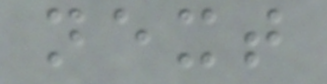next
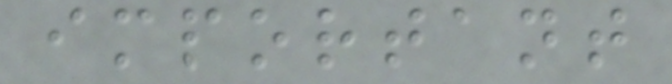important
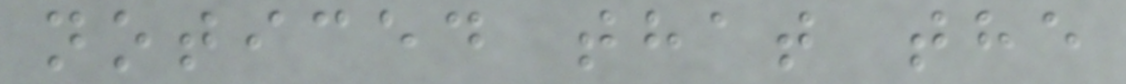noticed that the
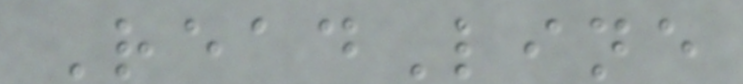ReadLine
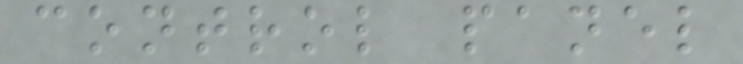control panel
